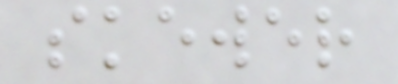skewer
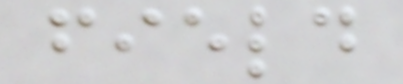field
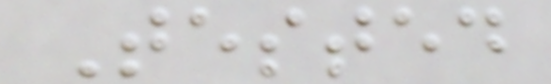Tested
